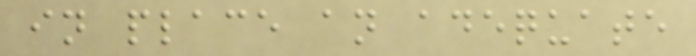in place an adequate
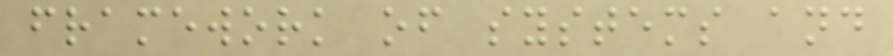framework of systems and
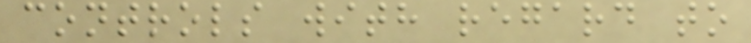controls with regard to
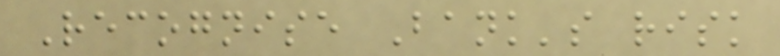Recognise Bank's risk
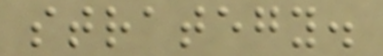strategy.
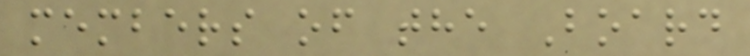members of the Board
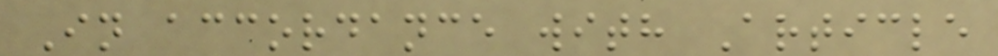In accordance with Article
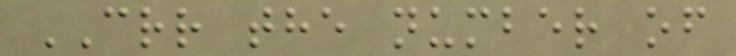CRR the number of
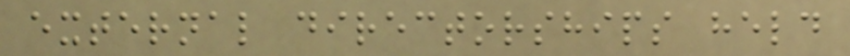external directorships held
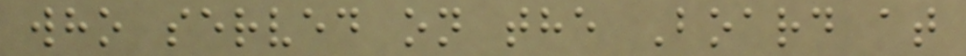who served on the Board at
